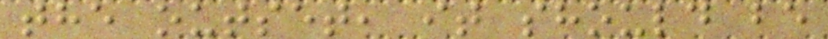the outset, it should be
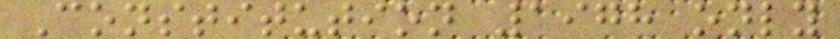Constitution 1978 only
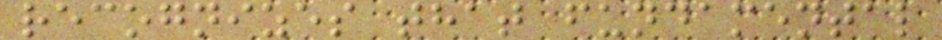recognizes that fundamental
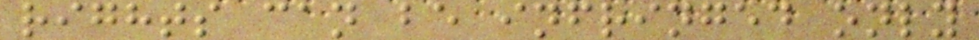rights can be infringed only
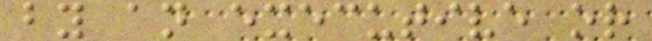by an executive or
